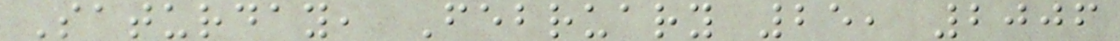Saturday, February 25, 2006
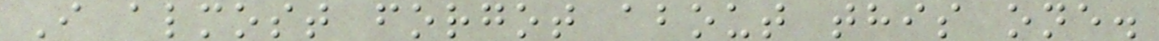I almost forgot about this one.
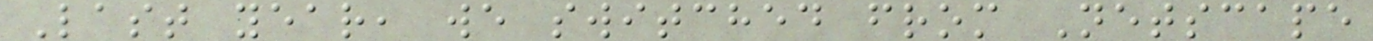Last year, we switched from Netscape
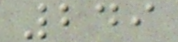249
